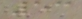53
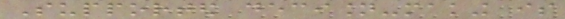Supported decision-making is
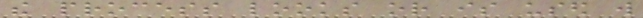the process looks or is used will
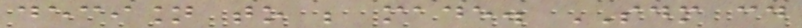decision to be made. SDM could
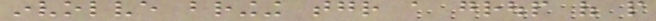involve bringing together a group of people
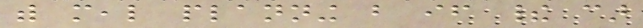with meal planning but if their car
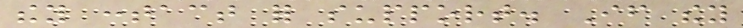they contact for support. If they
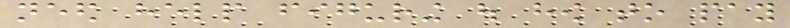need help figuring out how to pay
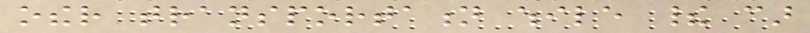other transportation while their car
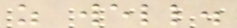as well.
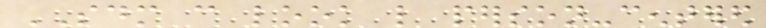SDM can look like person-centered
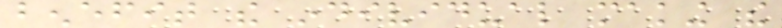benefit the individual making the
